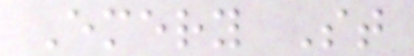Emery St
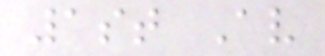1st Av
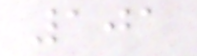101
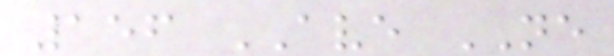156 AVE NE
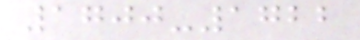1700-1722
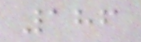186
